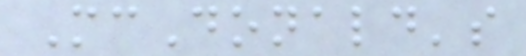McDonald's
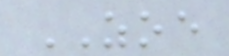ZOE
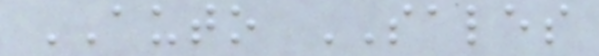AUTO SALES
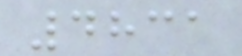4831
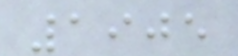1905
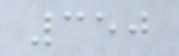350
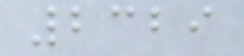2329
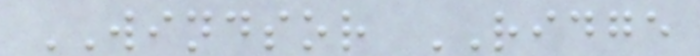WINDSOR RIDGE
